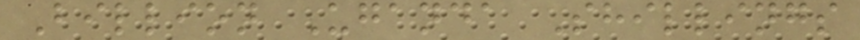Billion Uganda Shillings
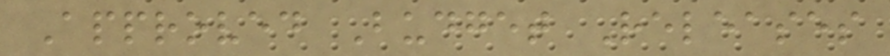Approved Budget Releases
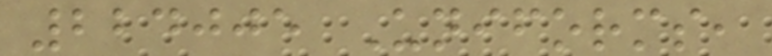224005 Uniforms,
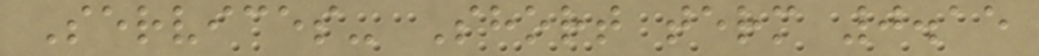Services- Short term 0.15
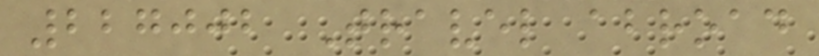227002 Travel abroad
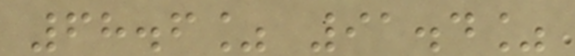68.6% 91.4%
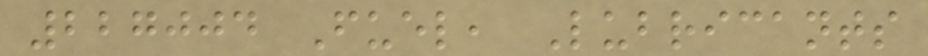227004 Fuel, Lubricants
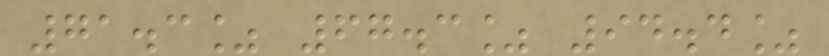71.3% 67.3% 94.4%
